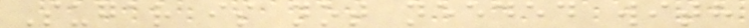Sugar is not needed with
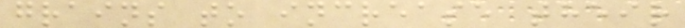grains to increase their
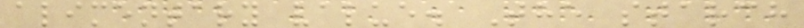alimentary value. The starch
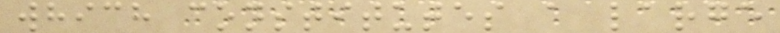which constitutes a large
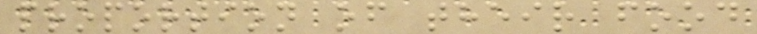proportion of their food
